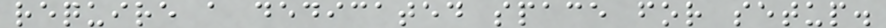require a dedicated space for setup.
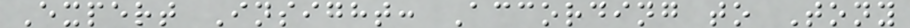Expert Insight: According to Tony
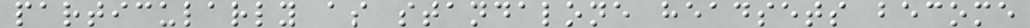particularly as standalone headsets become
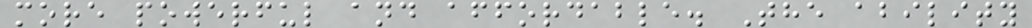more powerful and affordable. The ability
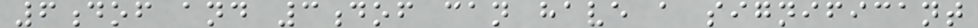6dof and 3dof can have a significant
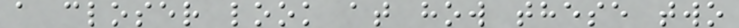a closer look at how these two
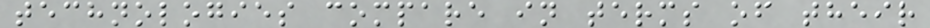technologies compare in terms of their
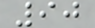90
